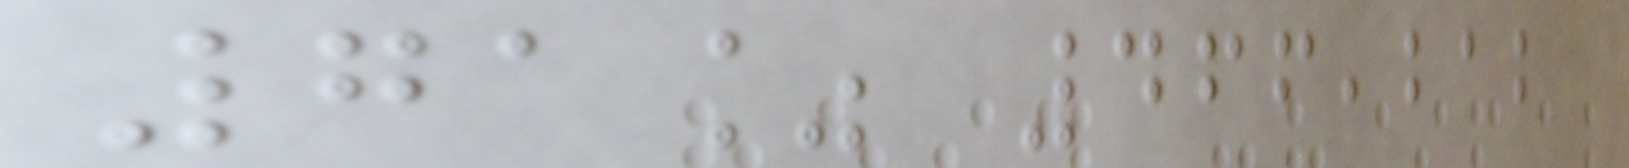71% 466,212
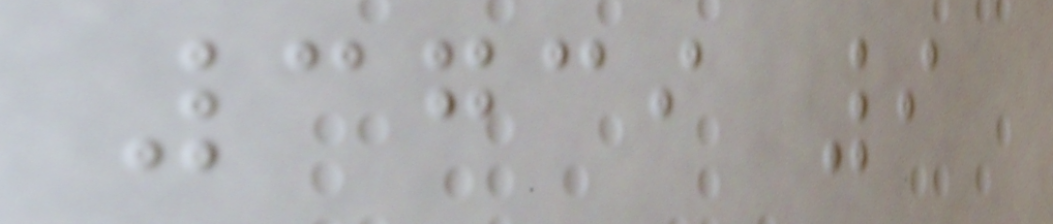3739 9
